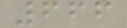666
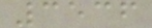3536
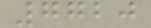7720
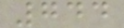744
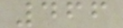466
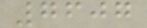7607
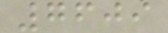7609
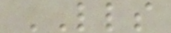LLS
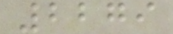2279
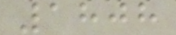1808
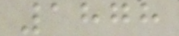1878
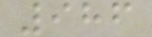986
